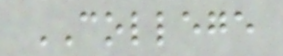COLLEGE
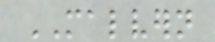MALVERN
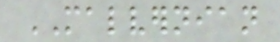MALVERNIAN
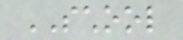SCHOOL
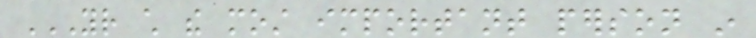YOUR CHILD THE MOST IMPORTANT PERSON IN
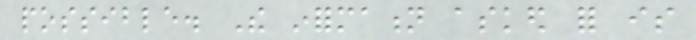possible. The information asked for is
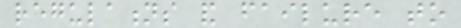regulations and failure to
